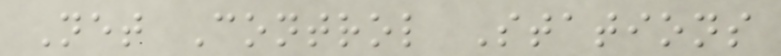Net Control Stations
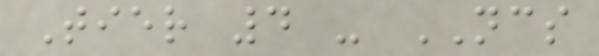Tier 4 - NCS
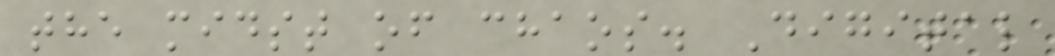the midst of chaos. Digital
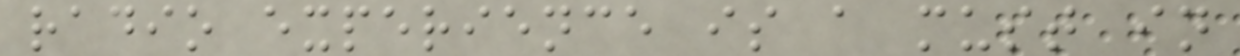radio experience is a must in
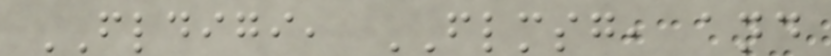FLDIGI, FLMSG, and
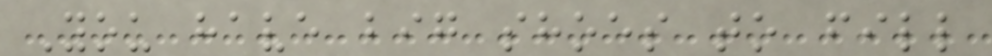You have big shoes to fill
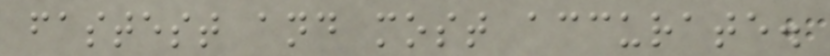fastest and most accurate.
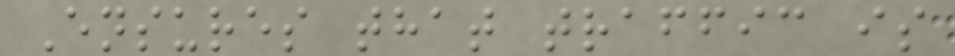Ensures that traffic is
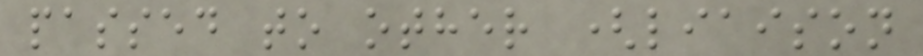passed to other (liaison
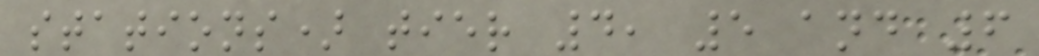stations) tier 4, 5 and 6
